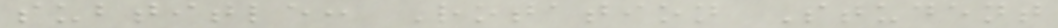subtitle: Rotation Student
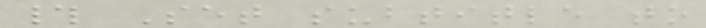# Set subtitle to
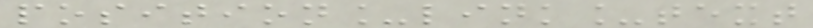position_link_text
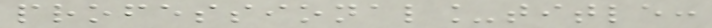professional_title:
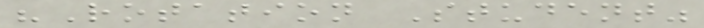"Rotation Student"
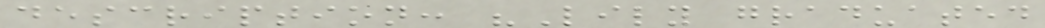description: "Lily graduated
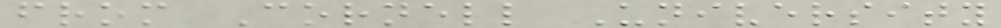from Cornell University
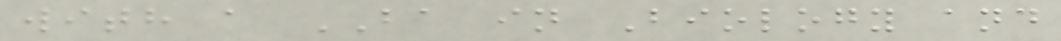with a BA in Biology and
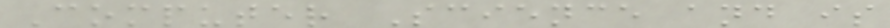Computer Science and is
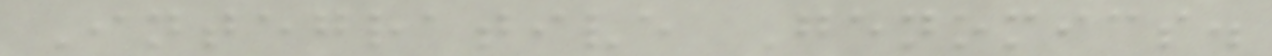Integrative Genomics.
